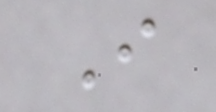I
